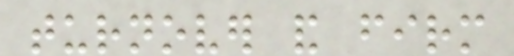turnover and firm
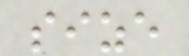size
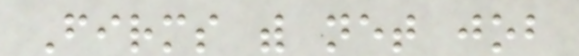Firms with net job
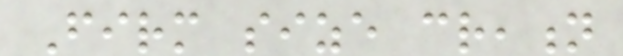Firm size creation
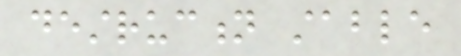destruction stable
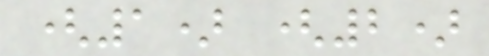(1) (2)
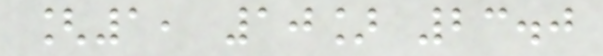[1, 10] 23.0
